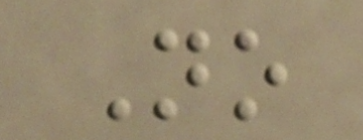No
